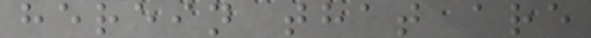herein that are
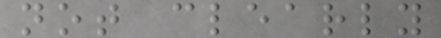not clearly
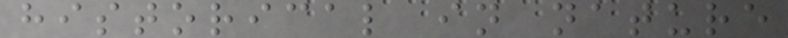historical in nature
